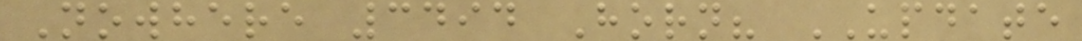Nowhere 3494 Horn? UPDATE
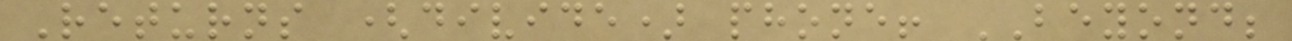Returns (divide) phone! BEYOND;
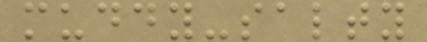muddy-salty
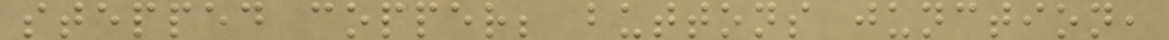stepped copper; buttons junction,
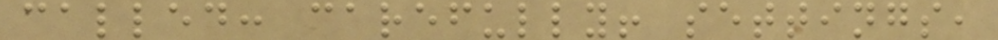called: carefully! settings,
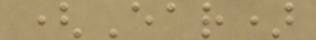(Ear)
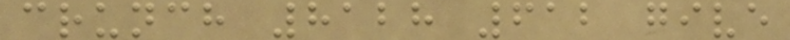crunch 8128 612 give
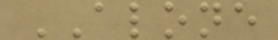ALONE
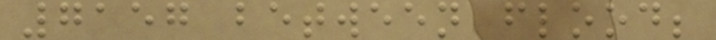7157 between flood;
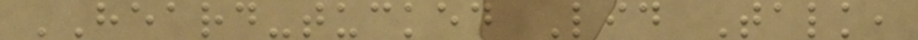HEARD-tucked Lid Talk,
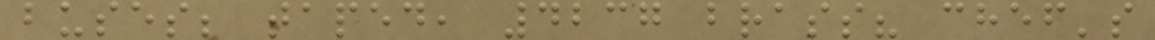buses; taped, 4237 brass? chef's
